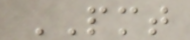PMT
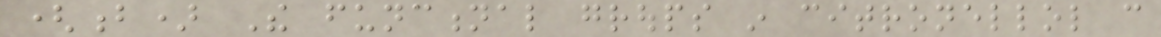(b) The functional groups in citronellol can
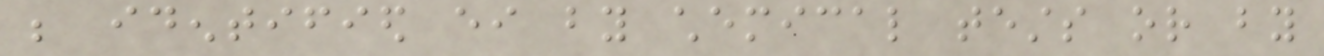be identified either by chemical tests or by
